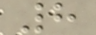8
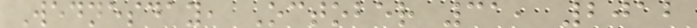Wednesday, October 31, 2012
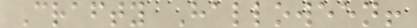Crafty Halloween!
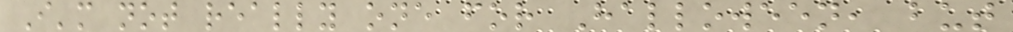I'm not really one for Halloween, but
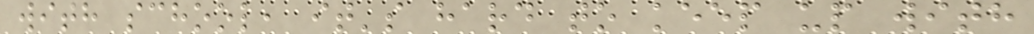with school, it's hard to keep up with
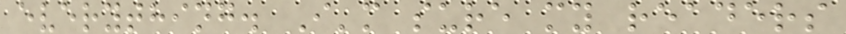everything. I'm sure my readers
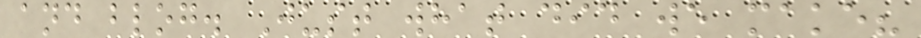and blog. Just what did we make?
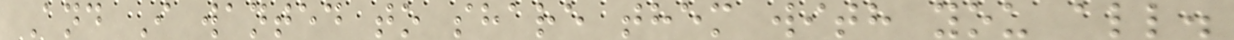And I wanted to share them with you all.
